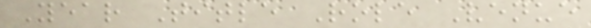Year Title Role Venue
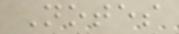Notes
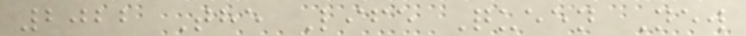2022 The Life Queen New
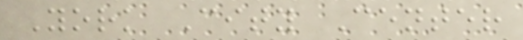York City Center
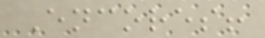Encores!
